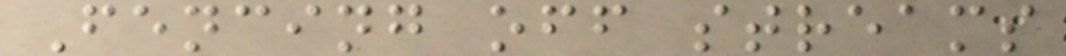Fencing off streams
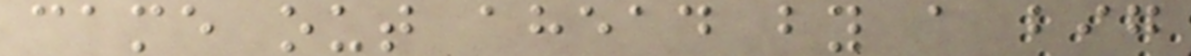came out ahead by a big
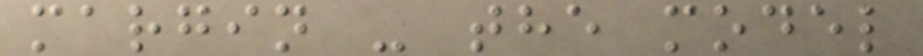margin - the model
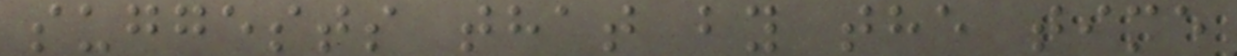suggests that by the time
